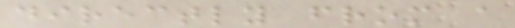directly from a
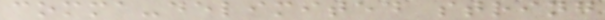comma-delimited string
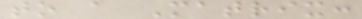to a Matrix:
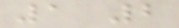1 2
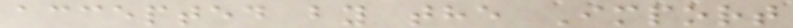accepted by the Import
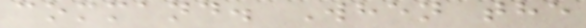command. When the
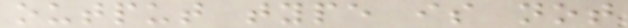output type is not
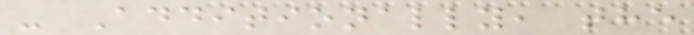- Additionally, the
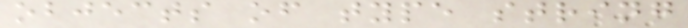objects of type string
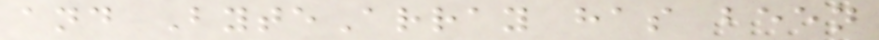and ByteArray has been
